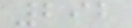292
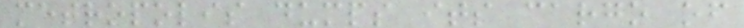metropolis dumps its cargo of
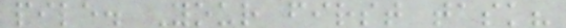pile. Your first task?
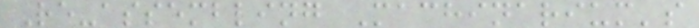Re-assembling Machinarium's
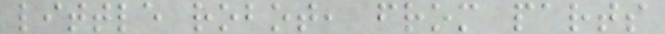little robot, from parts
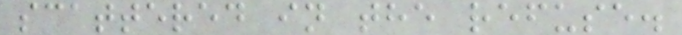scattered in the refuse.
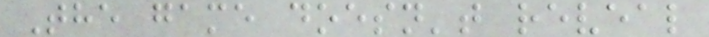The game doesn't reveal
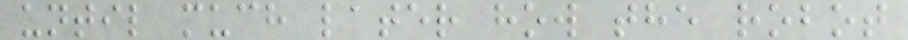until much later how the robot
